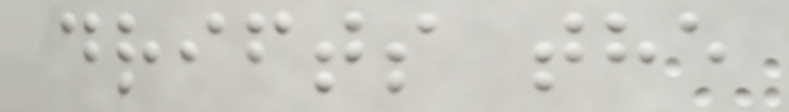drifts the
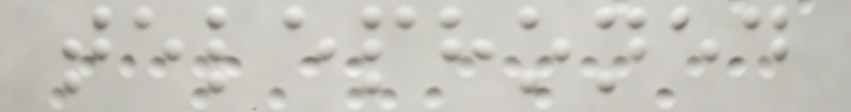telephoned
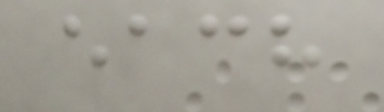each
